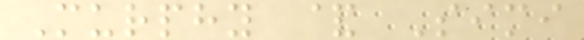Murphy & Simi
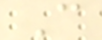C
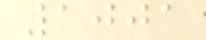1001
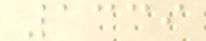1339
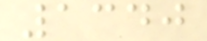1340
